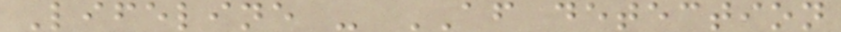Lifeline - AF detection
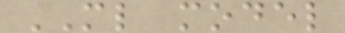ML model
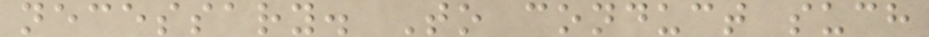necessary. To conduct such
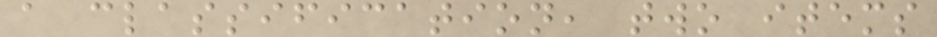a classification, two items
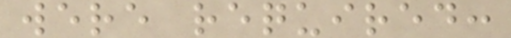were required:
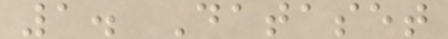1. Dataset
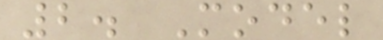2. Model
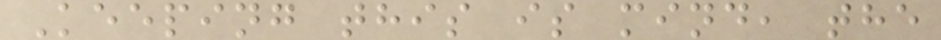Keeping this is mind, the
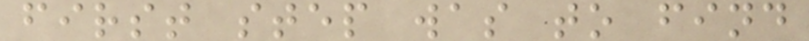first step was to find
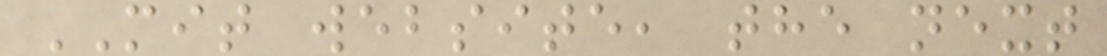MIT website, the next
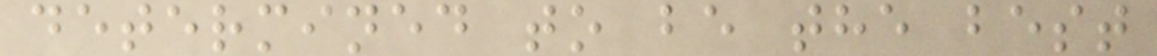determined to be the best
